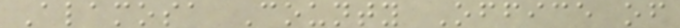Alamosa County Office of
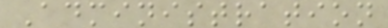Administration
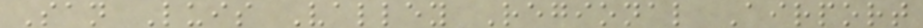San Luis Valley Regional Airport
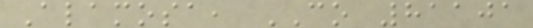Alamosa, CO 81101
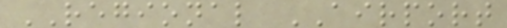REGIONAL AIRPORT
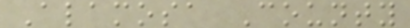Alamosa County
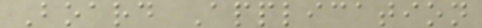Board Application
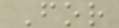For
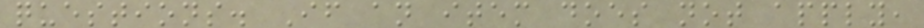questions. If an item does not apply,
